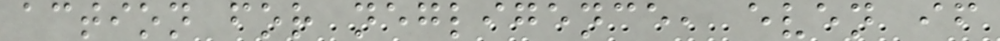action for negligence, even if
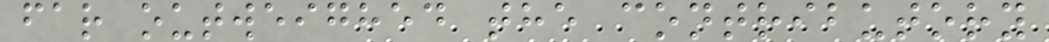far outweighed the contributory
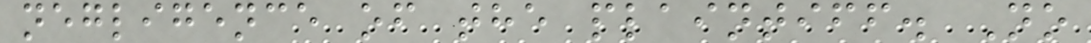negligence of the plaintiff. No
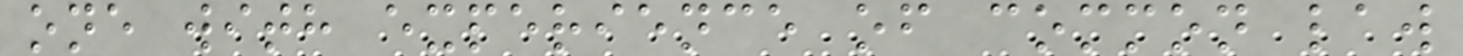one with experience of common law
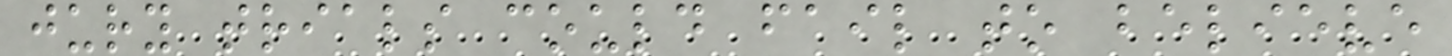jury trials could fail to believe
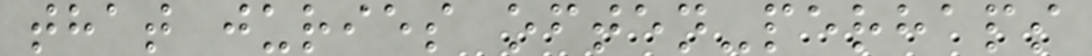that juries often-perhaps
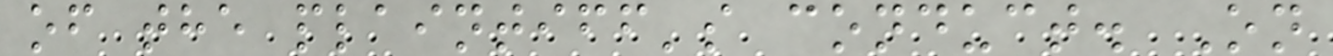of the plaintiff's conduct. On
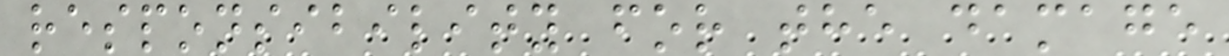responsibility for the damage
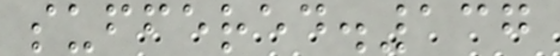suffered.137
